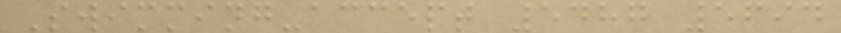Swimming-accept 5487 5694
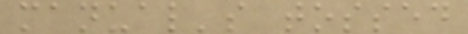manual's tossed
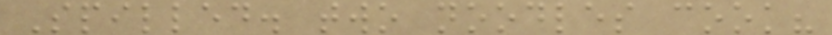Spilled. two noodles cook?
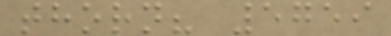thorn? 5759
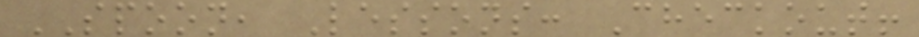SPOON, Lessons: Checkout!
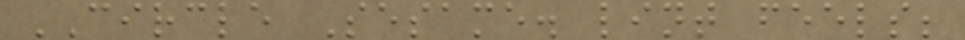CIRCLE Sesame. lint feels;
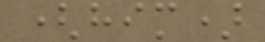(him)
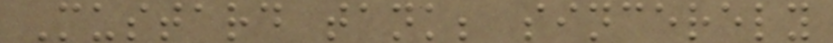Mustard tank; sincerely
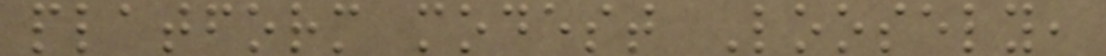platform modest Loosely,
